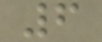6
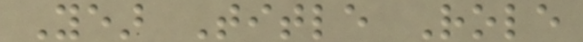Year Title Role
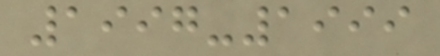1997-1999
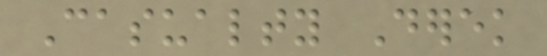Casualty Derek
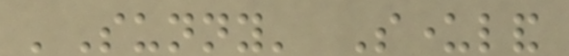'Sunny' Sunderland
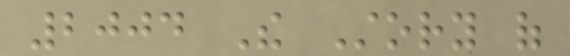2004 The Story of
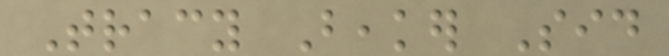Tracy Beaker Sid
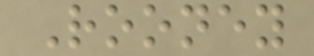Rooney
